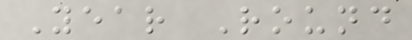Year Round
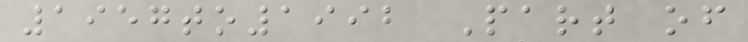1957to1992 Part of
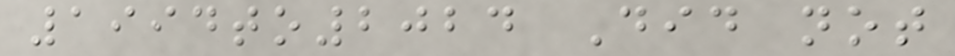1994to2024 Did not
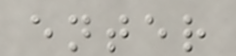enter
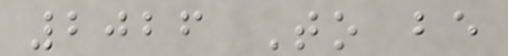2026 To be
